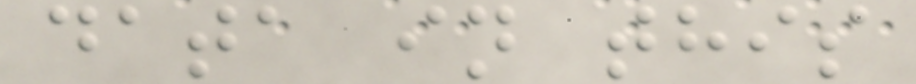data in this
